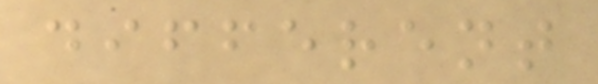different
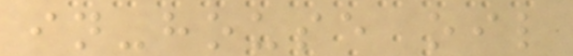in-house oil
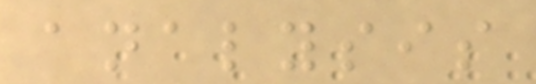analysis
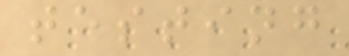testing
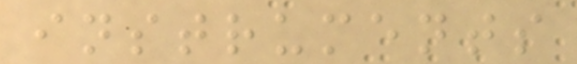instruments
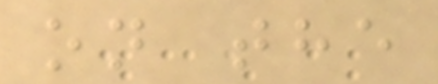on the
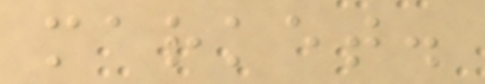market.
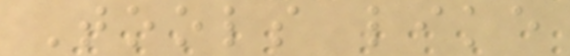Tools like
